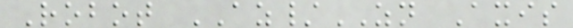Robot AZ/ZN Axis
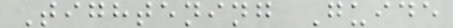Tightening Guide
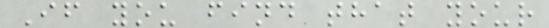If you find that your
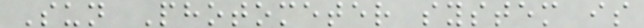Sun Photometer system is
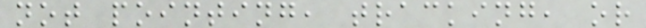not pointing, tracking, or
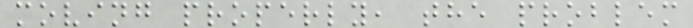moving properly, the problem
